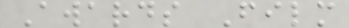Awards Film
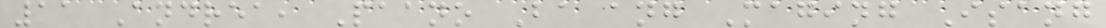11 Andrea, Paano Ba ang Maging Isang
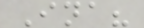Ina?
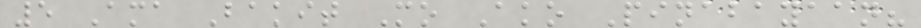5 Ama Bakit Mo Ako Pinabayaan?
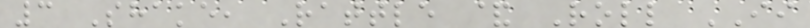3 Shake, Rattle & Roll II
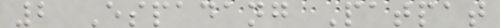2 Espadang Patpat
